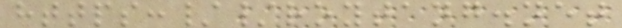https://roytang.net
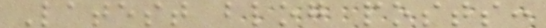Latest blog posts:
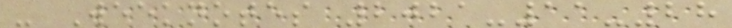- Weeknotes 2021-11-28
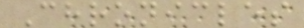Chronicles
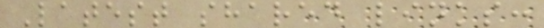Latest shared links:
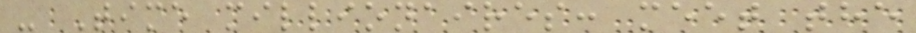- Time millionaires: meet the
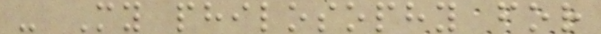- My philosophy for
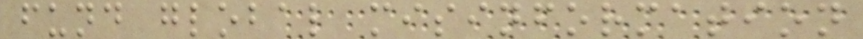fund global misinformation
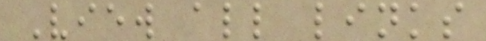View all links
